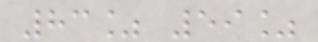83% 59%
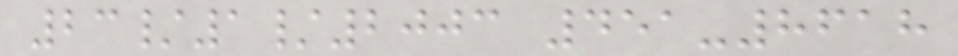23/1/2003 451-8618
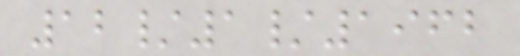12/1/1962
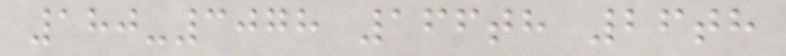180-3078 166th 26th
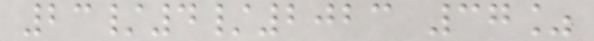23/4/2023 37%
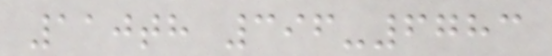110th 396-6783
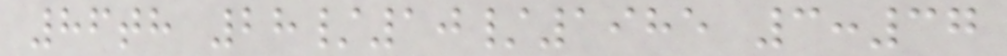86th 28/10/1985 3:37
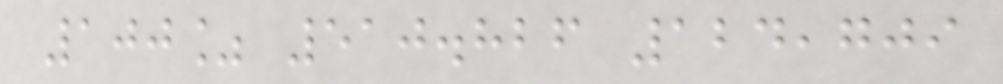100% 510.826 124,709
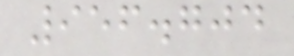956.704
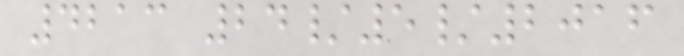4213 24/5/2016
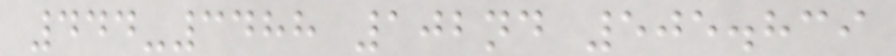444-3488 102nd 505.839
